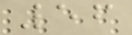56
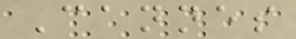Cannes
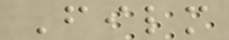Film
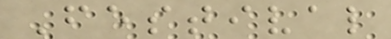Festival
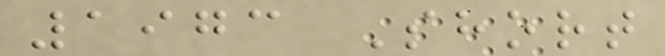1973 Short
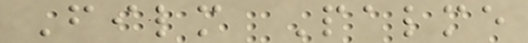Film Palme
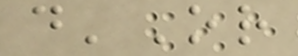d'Or
